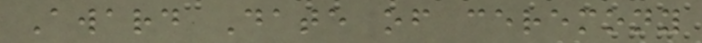Award Date of ceremony
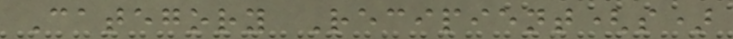Category Recipient(s)
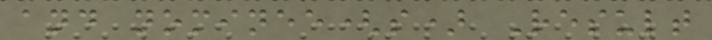and nominee(s) Result
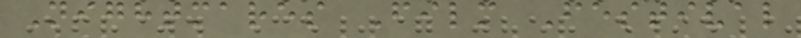Nightmares Film Festival
